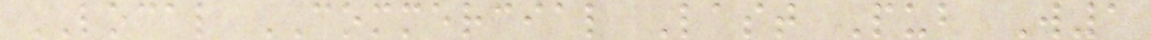LOCAL COMMERCIAL Last Pub W1
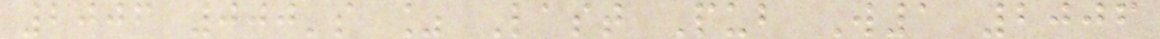2006 000's % Last Pub W1 2006
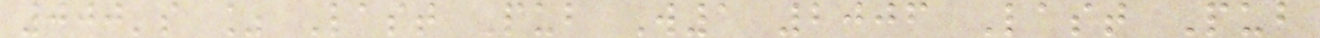000's % Last Pub W1 2006 Last Pub
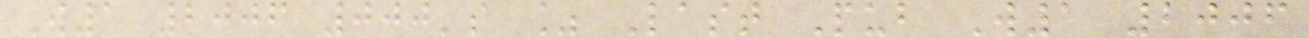W1 2006 000's % Last Pub W1 2006
